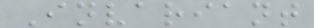Invariant
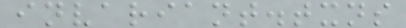invariant.txns
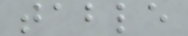table
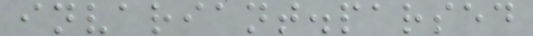invariant.parsed
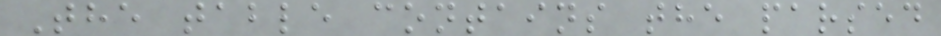The table contains the parsed
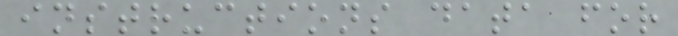instructions data for
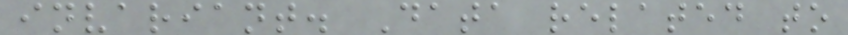invariant. Data related to
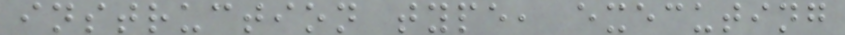instruction type, executing
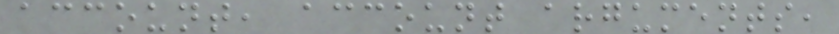account, account arguments,
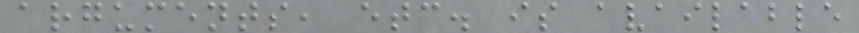arguments, etc. is available
